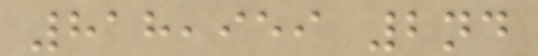818,959 2nd
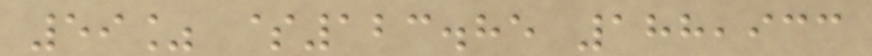59% $123.85 188,933
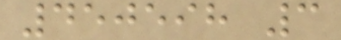450598 3
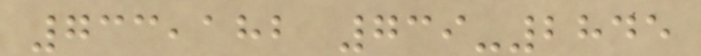733,182 739-2845
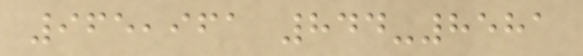965,961 844-8581
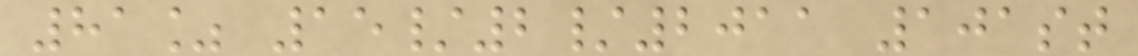81% 15/2/2011 101st
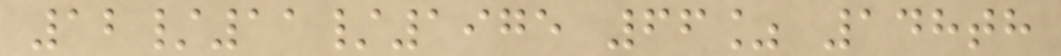12/11/1975 66% 148th
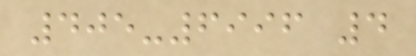405-6996 4
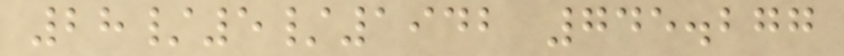28/5/1942 745.277
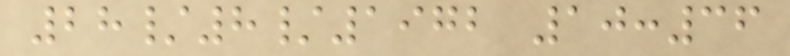28/8/1972 10:36
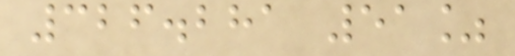326.281 51%
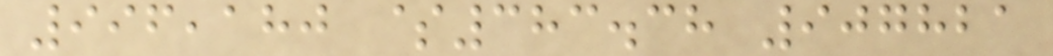996,180 $383.38 907821
